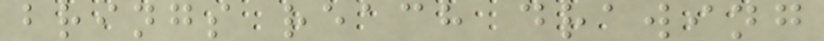brings reach drawing
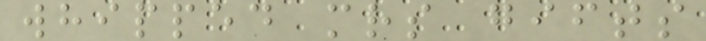whipped mrs gifts
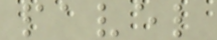pavel
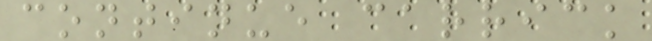continue carrick
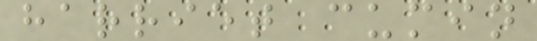harriet cumin
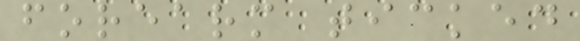forearm ticked
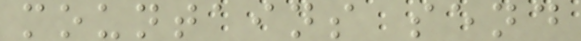mountains send
